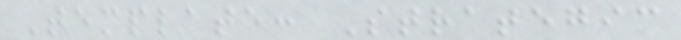Template: Strategic
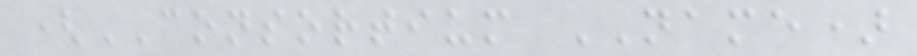(CONSORTIUM NAME)
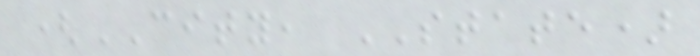(CITY, STATE)
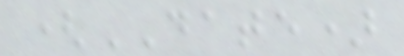(DATE)
